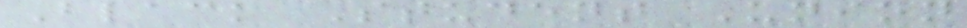Black Student Union
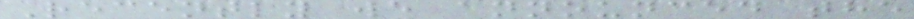Recently we announced the
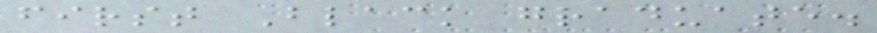first Black graduate.
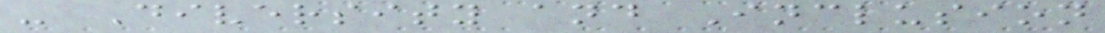- Diversity and Inclusion
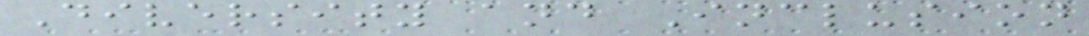Diversity and Inclusion
